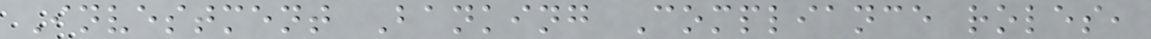Investment Banking Compliance roles,
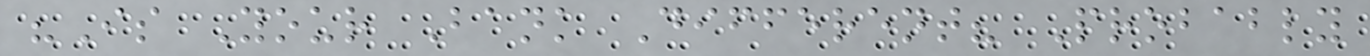"Is Your Bank Different? Probably
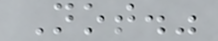Not."
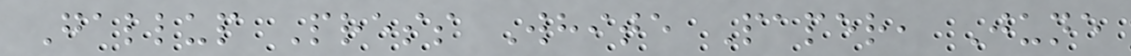Gallup Press White Paper, June
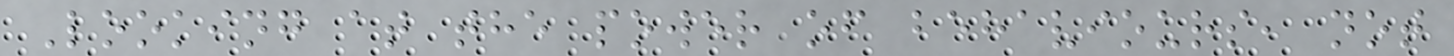Looking at the power of behaviours, not
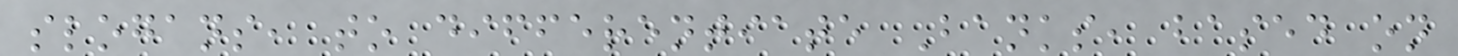slogans, to differentiate Banks, based on
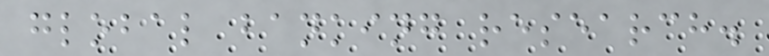global banking research.
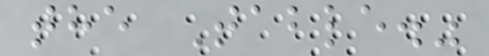the Table."
